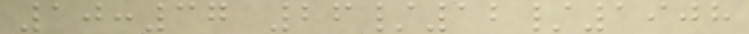10:37 26/12/1908
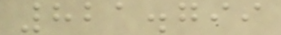821.799
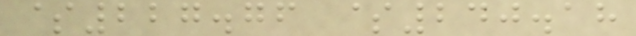$227.76 $240.18
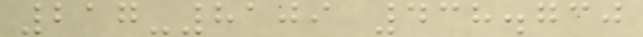217-8109 438.730
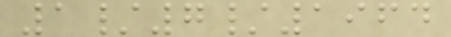1/7/1964
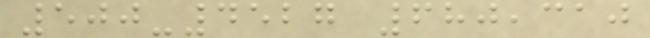500-4527 680,310
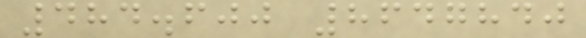484.600 8647840
